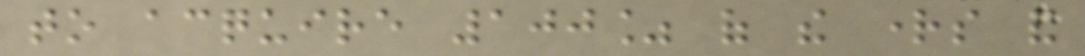to acquire 100% of the rights and
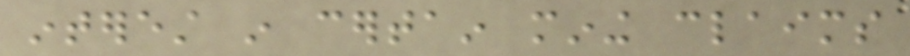interest in certain mining claims
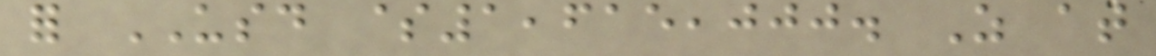for USD $1,615,000. As at
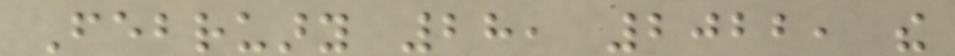February 28, 2022, the
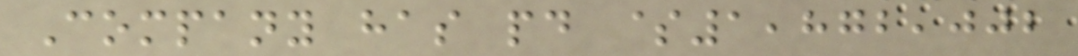Company has paid $1,872,002
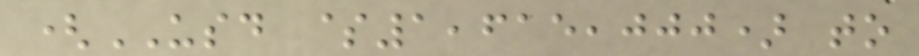(USD $1,615,000) to
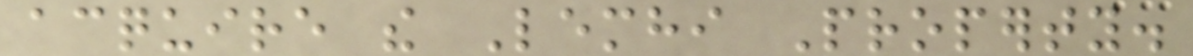acquire the Lemhi Property.
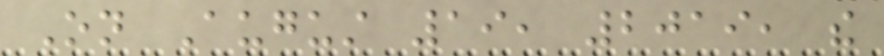On August 19, 2019, the
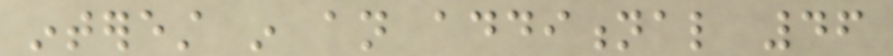interest in an additional 46
